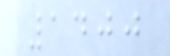1400
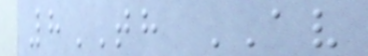8TH AV
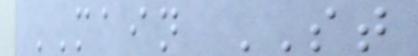MAIN ST
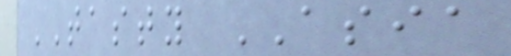TASTY ASIA
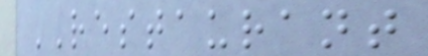RESTAURANT
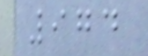974
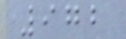972
